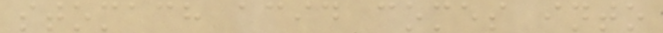stomach acid comes into
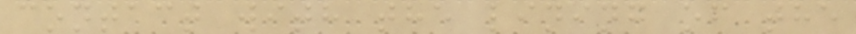contact with the lining of the
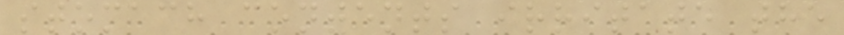stomach contents irritate the
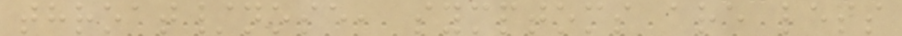throat/nose, symptoms are less
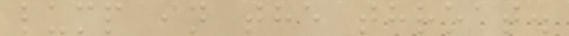lump in the throat.
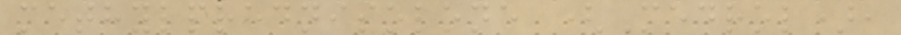methylprednisolone (Medrol),
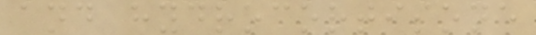and hydrocortisone
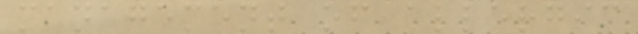management of allergic
